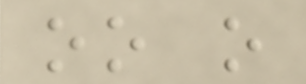oo o
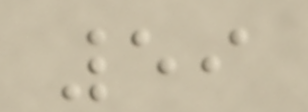59
